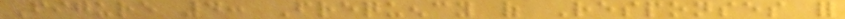Figure 4: Frequency of Responses for
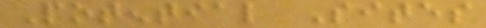Potential Sites
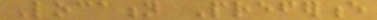Location Preference
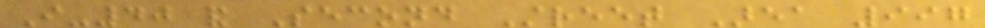I-40 and Second Street Area 997
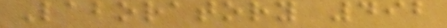Laboratory 492
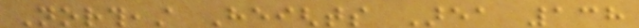Northeast Heights Area 138
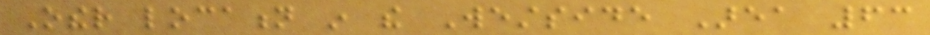Other location in the Westside Area 63
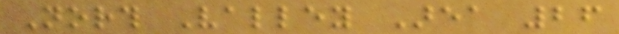North Valley Area 26
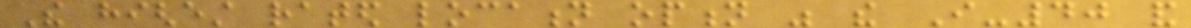The highest rated location option was the I-40 and
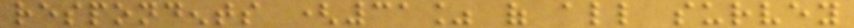respondents (31% of all survey
